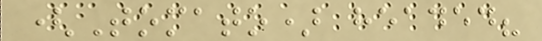(Tomato) headed?
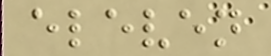eleven
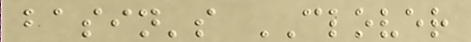basin's CLOVER
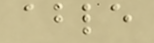able
